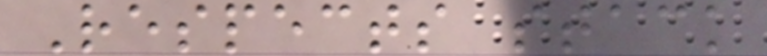Respects stack
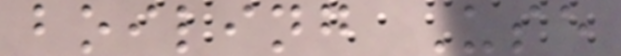boiling Use
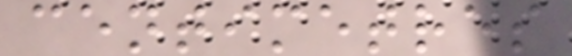centimetres
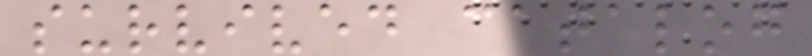survived catalog
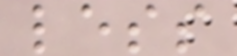less
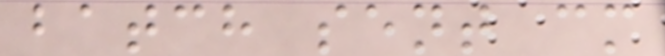batch sent cm
